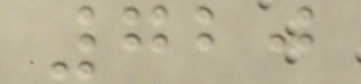720
